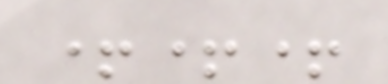+++
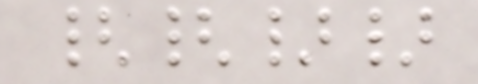{{}}
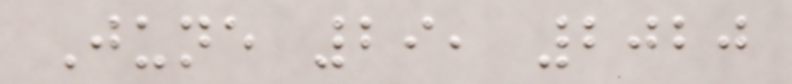June 29, 2020
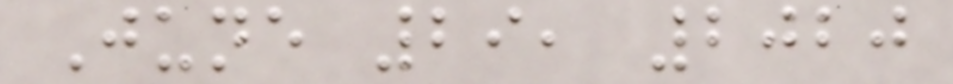June 29, 2020
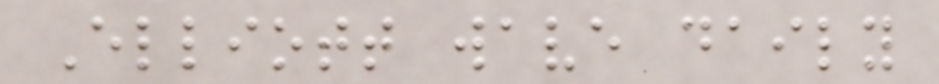Elliott wave daily
